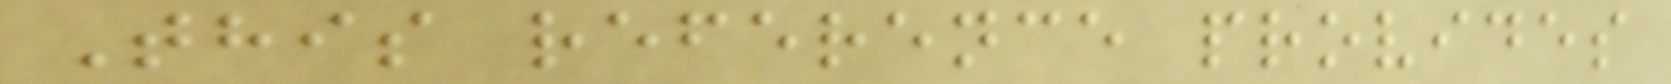This reference provides
